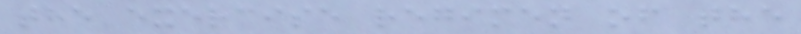the exercise regimen of the
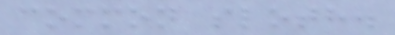common sloth.
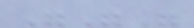"""
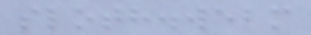sloth.webm
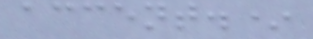accent.*
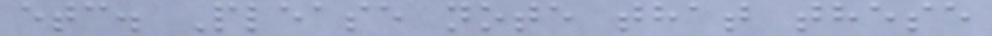etc. Please note that these
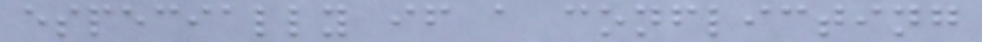especially if a conflicting
